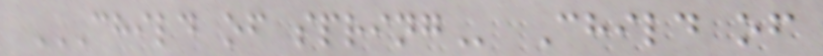CHILD OF SPRING Child of
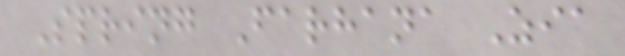Spring Farhana Zia
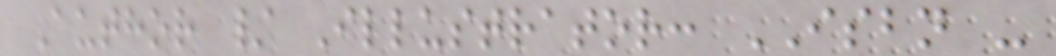Author / Illustrator: ISBN -
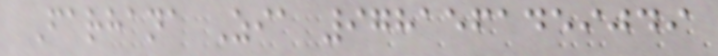Farhana Zia 9781561459049
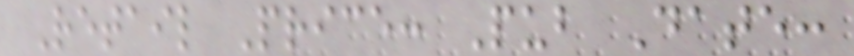Retail Price: Pub Date:
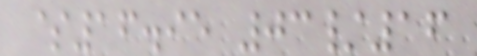$16.95 03/16
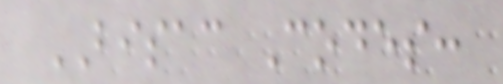BISAC Codes:
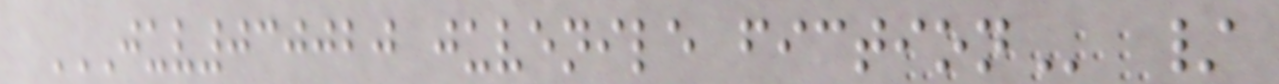JUV030020 JUVENILE FICTION /
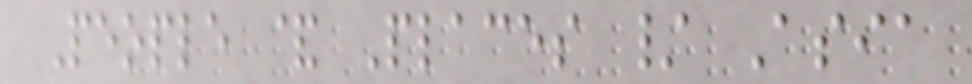People & Places / Asia
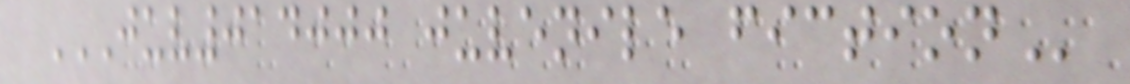JUV014000 JUVENILE FICTION
